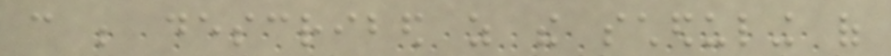can be described as the scheduling of
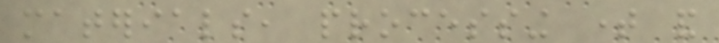materials, processing time and
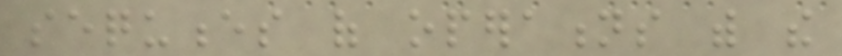sequences of operations with the
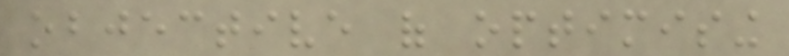objective of optimising
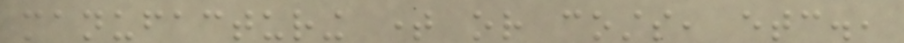manufacturing time or costs, etc.,
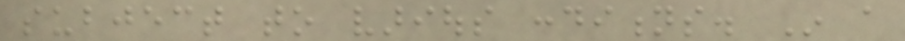subject to various conditions. In a
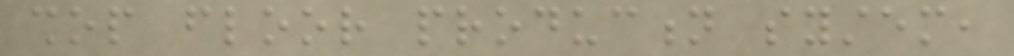shop floor production system,
